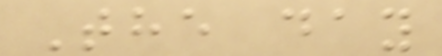The day
